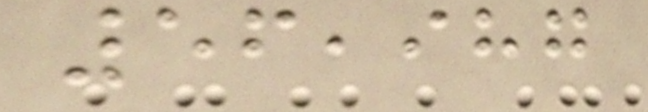56,987
